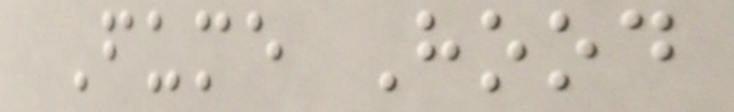Fume Hood
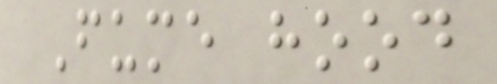Fume hood
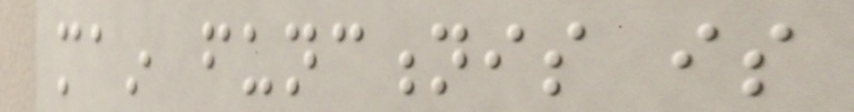main functionis is
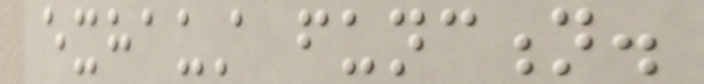exhaust function.
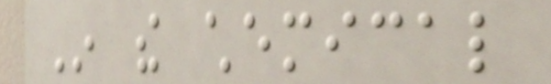In the chemical
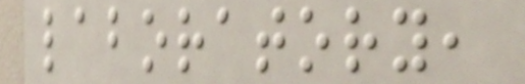laboratory,
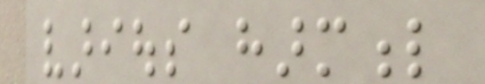various harmful
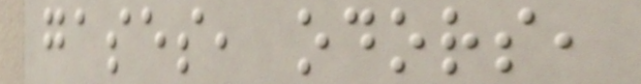gases, odors,
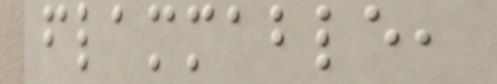flammable,
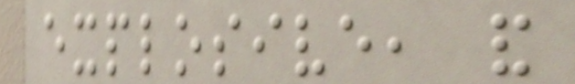explosive, and
